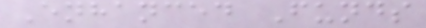Enhanced Funds
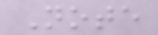Note
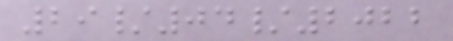29/04/2022
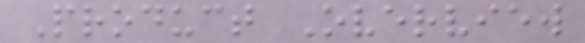Product Overview
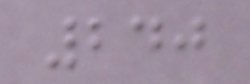240
